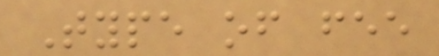Type of fee
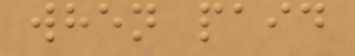when paid
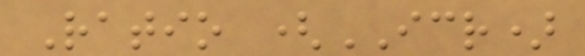Ratio (ICR)
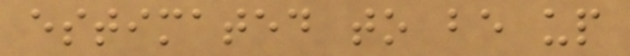estimated to be up
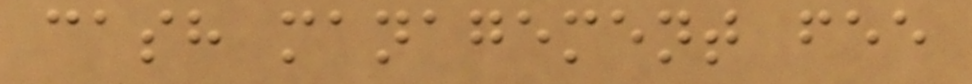cash management fee
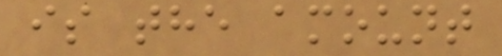is the amount
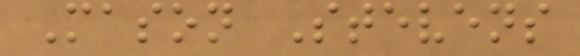Mason Stevens
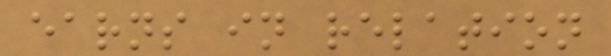earns in relation
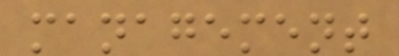management
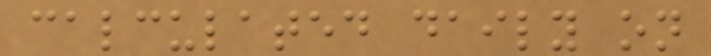calculated daily on
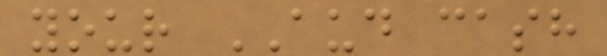your AUD cash
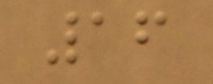16
